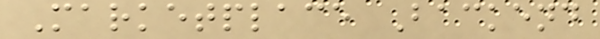Marketplace Backend
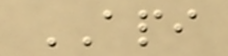API
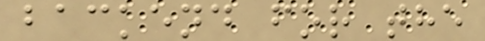backend for the
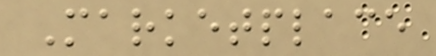Marketplace
